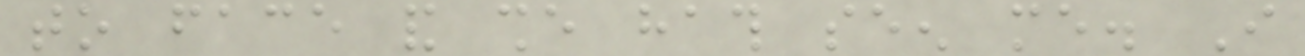to face and she hath seen me. I
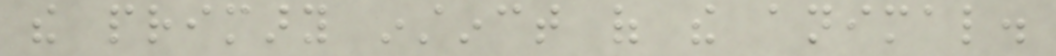the primary instinct of the animal.
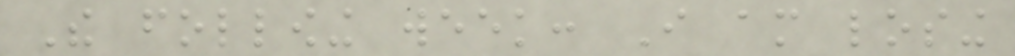The following week: I am losing
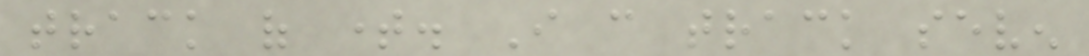track of time. I can track seven
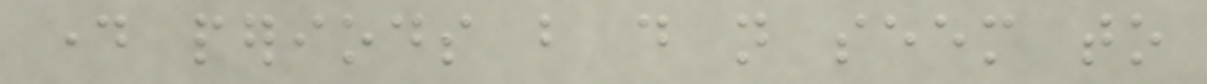day periods but do not seem to
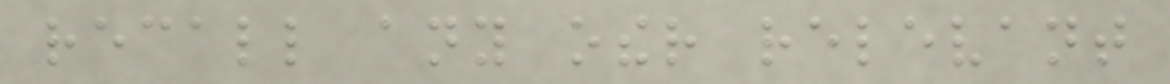recall any other relevant
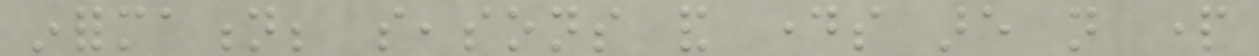information; seasons and days are not part
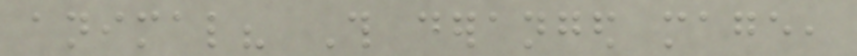animal? This deranged mage,
